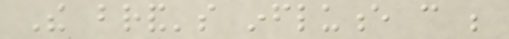The brand's influence can be
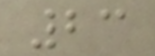23
